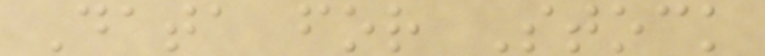Data for Stock
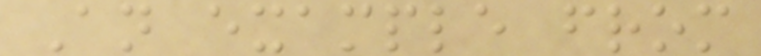An example from
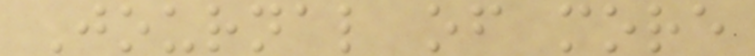Journal of more
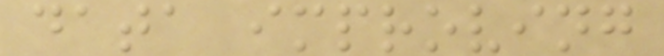data improving
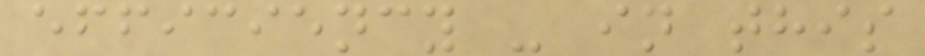efficiency - in this
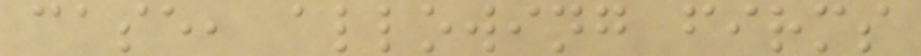case, allowing firms
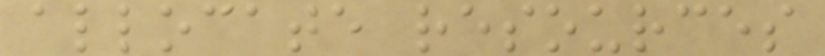allocate resources
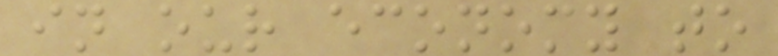in our economy to
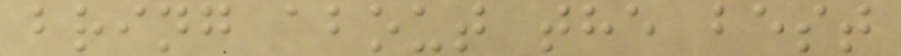bring about the best
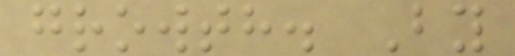growth. By
